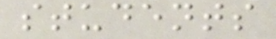students
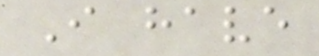I have
